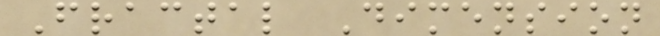Fractal Dimension
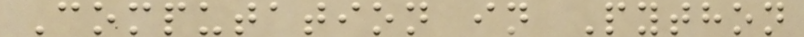Computation in Python
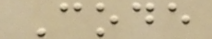Code
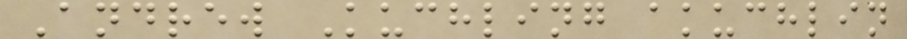Andrew Kuchling akuchlin
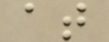at
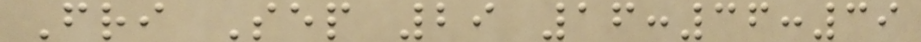Fri Sep 29 16:36:39
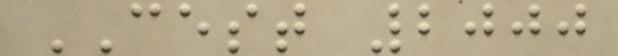CEST 2000
